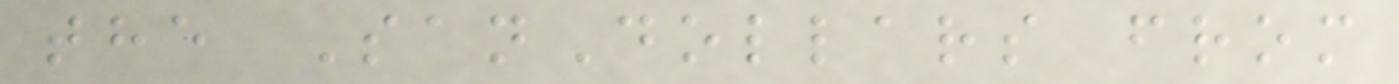the SanDollars from
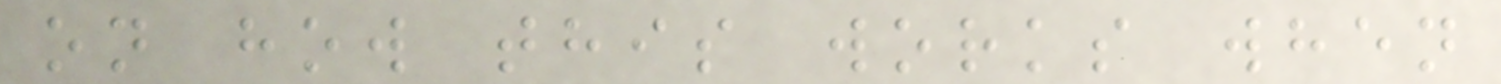on how this works when
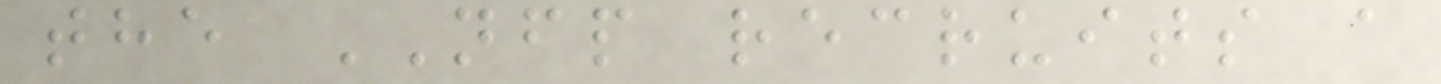the NFP recruits a
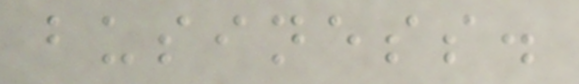business.
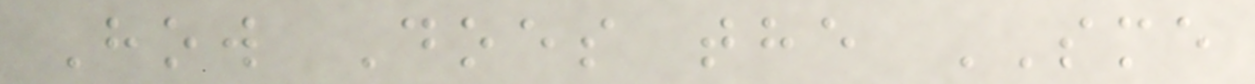How Does the SME
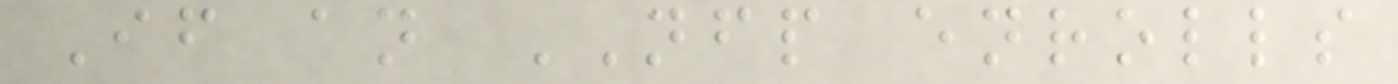If an NFP enrolls
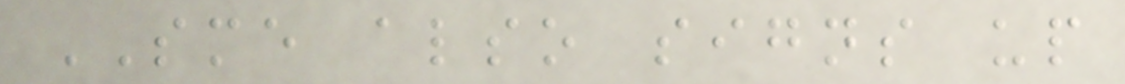SME also signs up
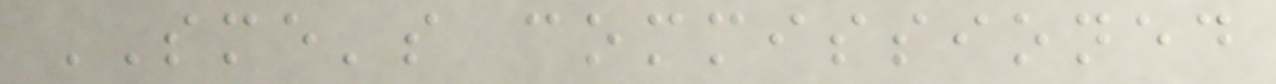SME's commissioned
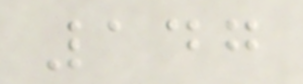147
